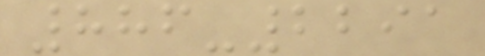886-2291
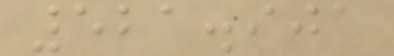521.901
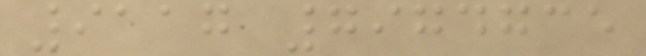9117 7974735
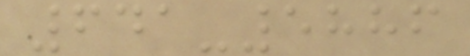641-5886
